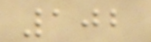102
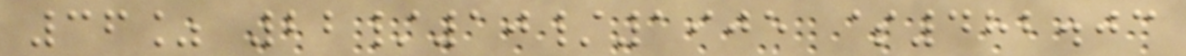36% 22/10/1905 $482.03
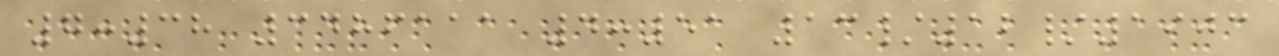7:38 3486111 4:51 13/12/1903
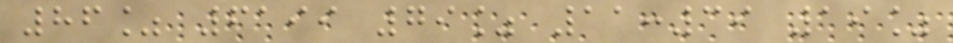86% 6199 79% 11:39 19%
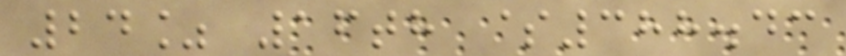24% 16th $388.43
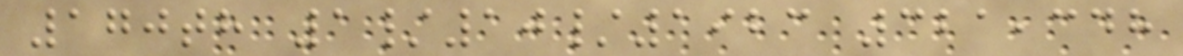170th 1/10/1923 321,348
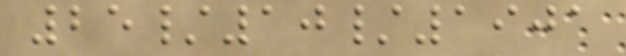25/10/1901
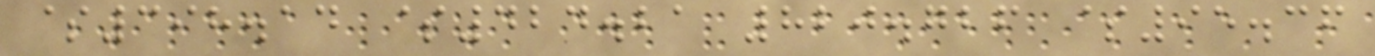$398.14 $424.21 820.726 $95.36
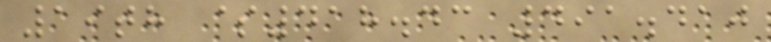19th $418.43 491.410
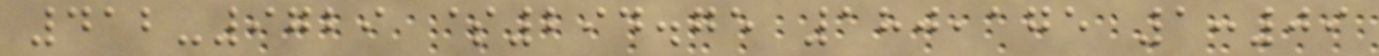412-9729 $294.75 180,175 1:09
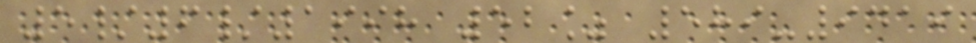5/6/1998 52% 589-9419
